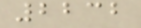2232
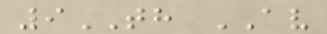9TH AV
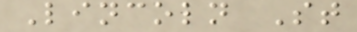Lincoln St
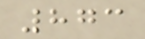873
